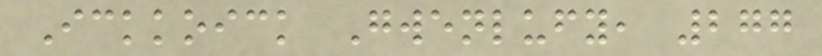Ickkoick Gwenlufy, 277
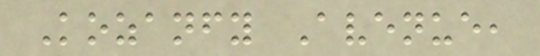Kozanfy Avenue,
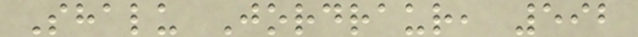Shalu Jordraur, 592
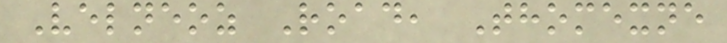Velneoz Road, Thomexne
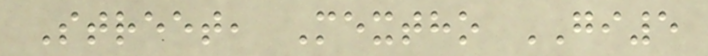Street, Mextho GI5
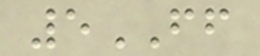5FF
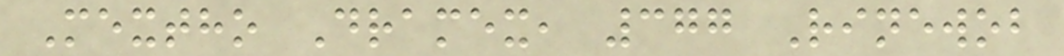Mextho Dramex, 377 Rinewob
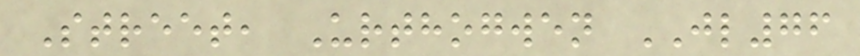Street, Urthogwen JL76
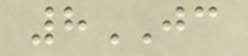8JC
